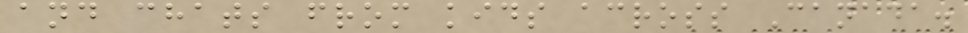and chats from kids across Canada.
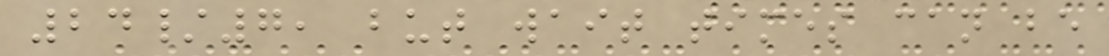24/7, but wait times can be
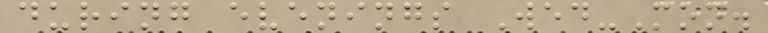during evenings Wed-Mon.
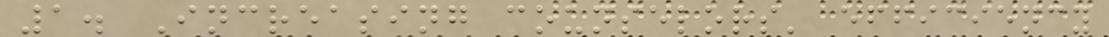1. Increasing counselors' efficiency
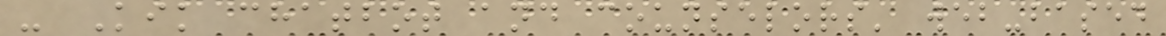- Kik chatbot and counselors' web-based
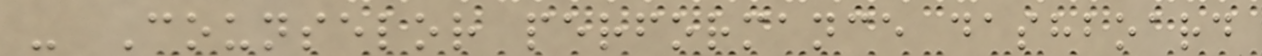- Counselor performance dashboard
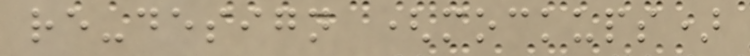re-design (mockups)
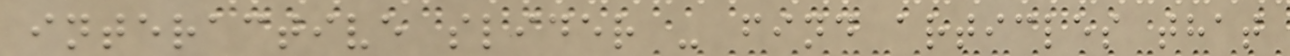interactive slider - find articles that
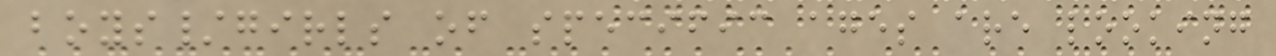boys/girls of specific ages are looking
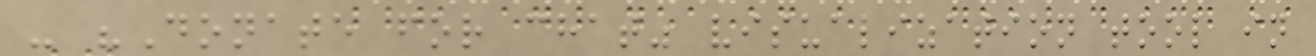- "Donate for chat" visualization tool in
